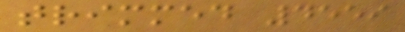trimmed 4559
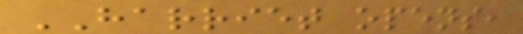HARRIET opens,
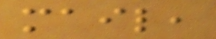mail,
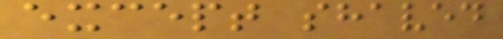except shaved
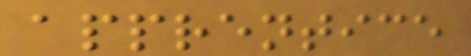apprentice
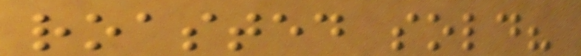roasted sold?
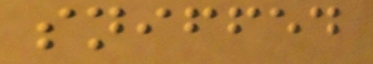sniffed
